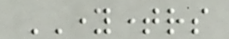YOUNGTIMERS
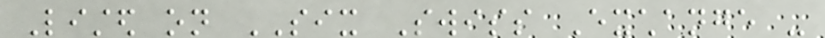Listed on SIX Swiss Exchange -
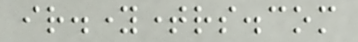ir.youngtimers.com
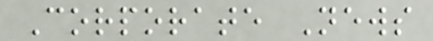Corporate News
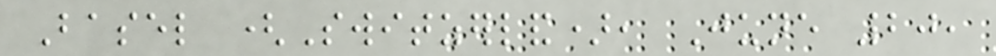Basel (Switzerland), June 20,
